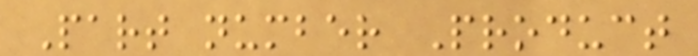Part number Product
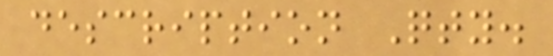description Qty.
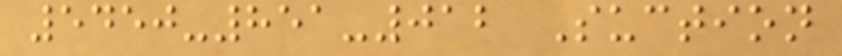5450-851-012 Suction
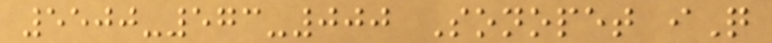5500-573-000 Sonopet iQ
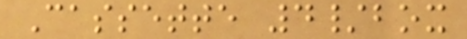Cassette 4/box
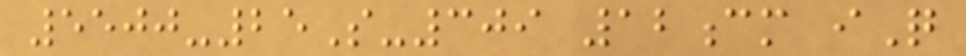5500-25S-309 12cm iQ
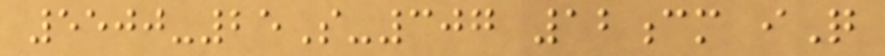5500-25S-307 12cm iQ
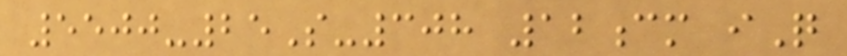5500-25S-308 12cm iQ
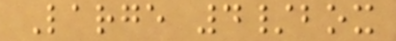Large 4/box
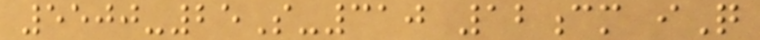5500-25S-310 12cm iQ
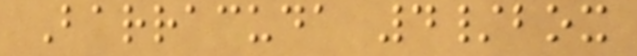Barracuda 4/box
